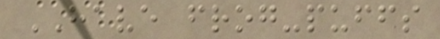HAVE frog-puffs
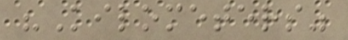"Kilometers"
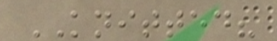KNITTED?
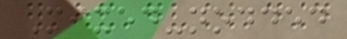Mixed-nodded
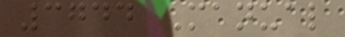3744 Manual
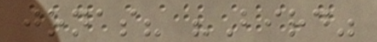jonas? "Bird"
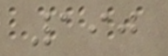190
